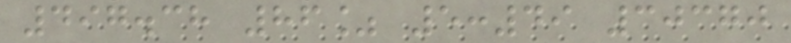497.38 86% 5:49 30370
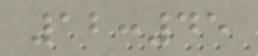12:45
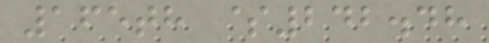165th $242.48
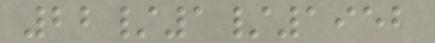22/1/1952
